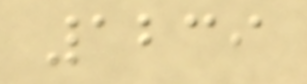1239
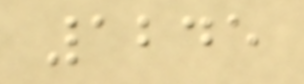1245
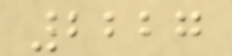2227
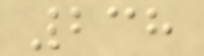238
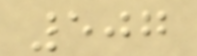507
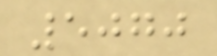5070
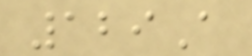129A
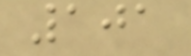101
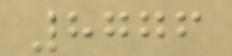8776
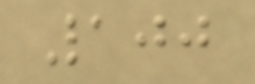100
